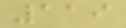119
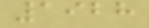1928
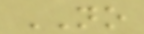NO
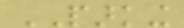PARKING
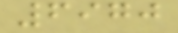6970
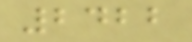2422
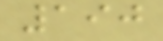190
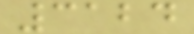3124
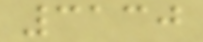3130
